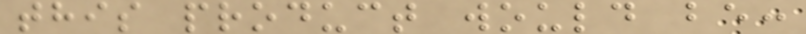this product would be:
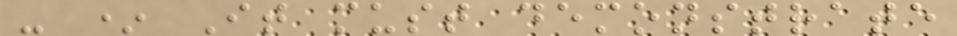- * It must demonstrate
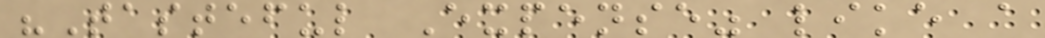"Tasteful Expense" like a
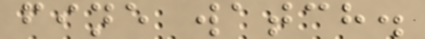fine watch.
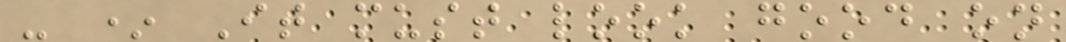- * It must look good on
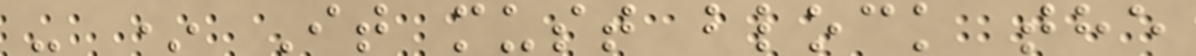- * It must block the
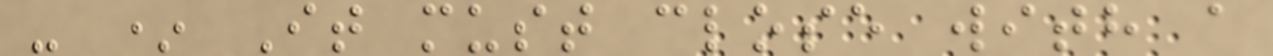- * It must close with a
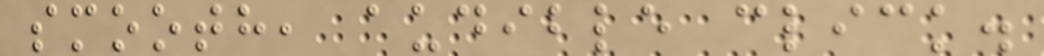smooth, audible click.
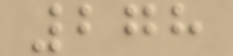278
